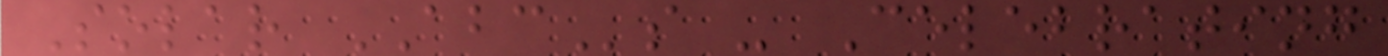Solar ABCs - Celebrating
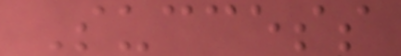Success
